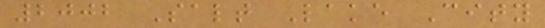2002 Salt Lake City
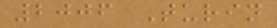2006 Turin
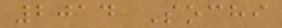2014 Sochi
